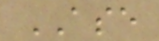ASE
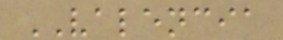VALENCIA
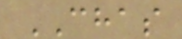CHAS
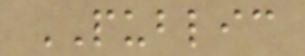PUBLIC
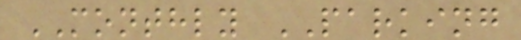MONTHLY PARKING
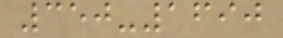350-1690
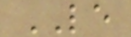LE
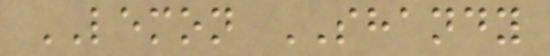LEMON SHANDY
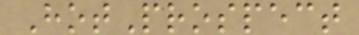HotProspect
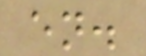en.
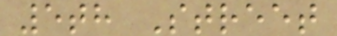5th Street
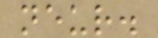neur.
